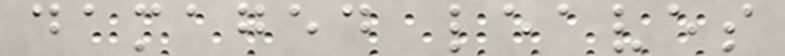damaged leaves
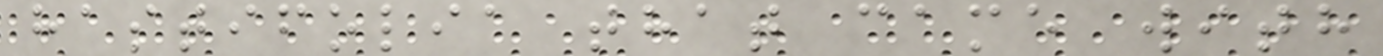hastifolia that came with
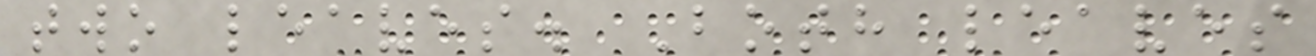two leaves. Both leaves
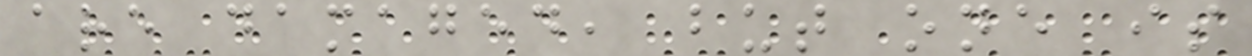are damaged, but one is
